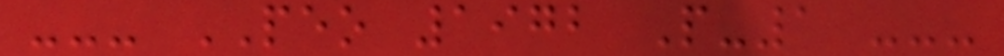--- PEO 1972 P-1 ---
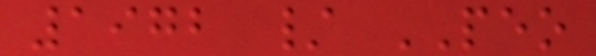1972 / PEO
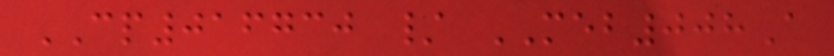CP016730 / MEB008A
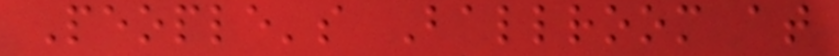People's Ballroom at
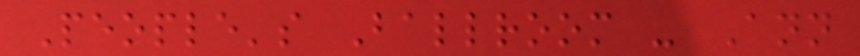People's Ballroom - Ann
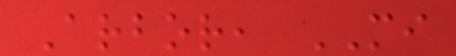Arbor, MI
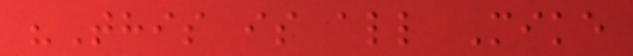"This is all Mike
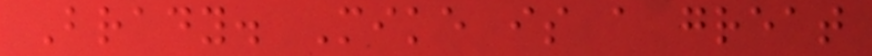Brady. Mike is a great
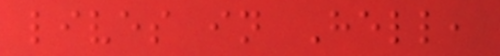lives in Hell,
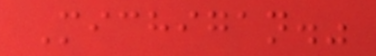Michigan."
